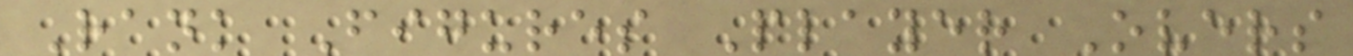Rank Figures Player Overs
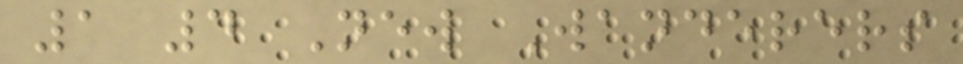1 4 New Wanderers
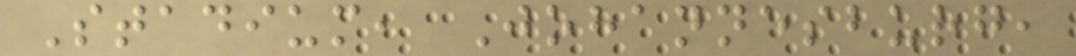Stadium, Johannesburg,
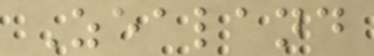Zealand
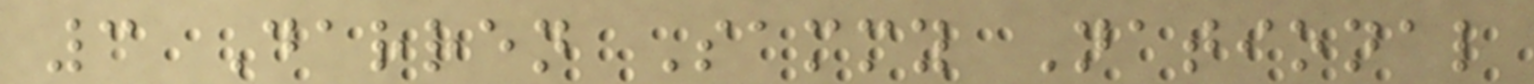3 Darren Sammy National
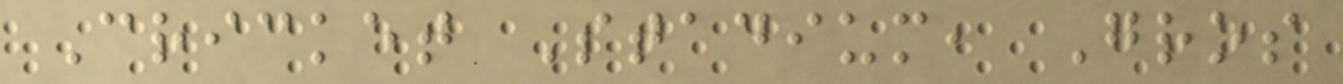Cricket Stadium, Gros
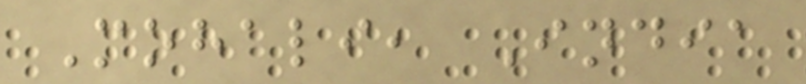Mohali, India
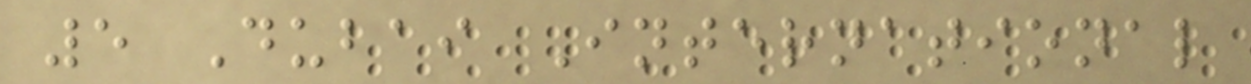5 Dubai International
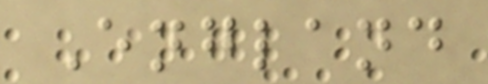England
